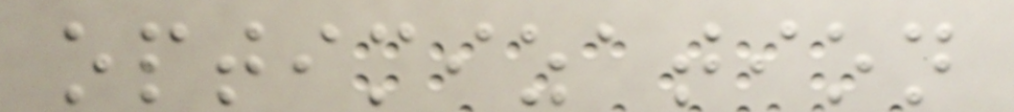optimization
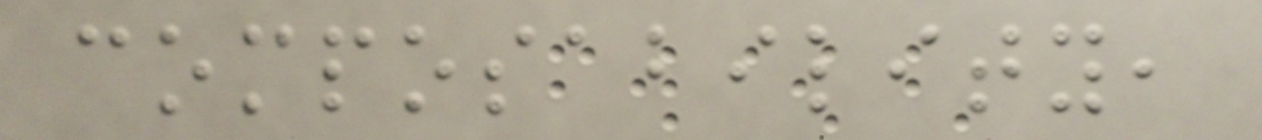composability,
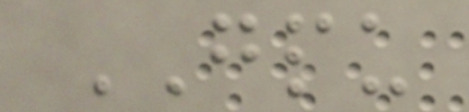GPU
